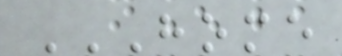HOME
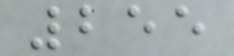255
